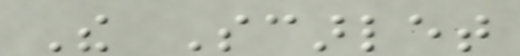The Scarlet
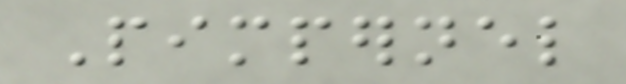Pimpernel
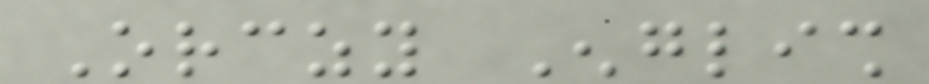Orczy English
